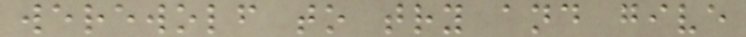werewolf to try and give
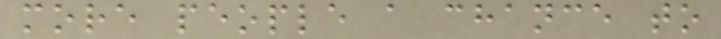more people a chance to
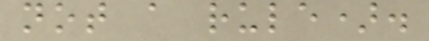not a rule).
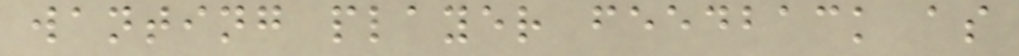wanting player feedback as
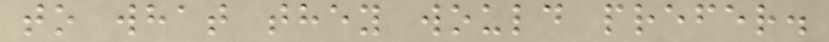to what they would prefer.
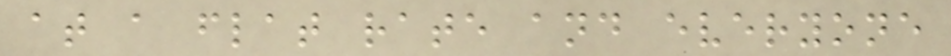at a flat rate and everyone
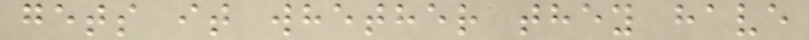gets it whether they have
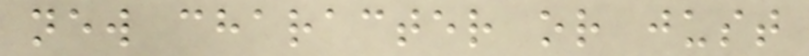new character or just
